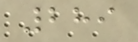289
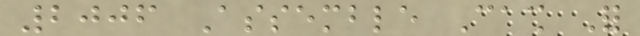2006 Assemble Cash For
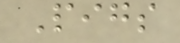Pigs
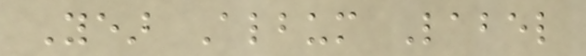Year Album Label
